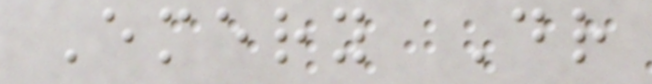Emery Dr
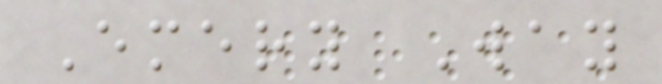Emery Way
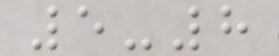5-8
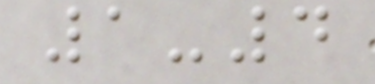1-4
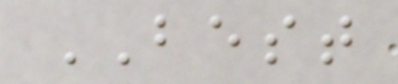BEST
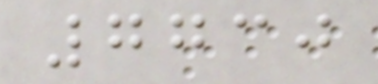7730
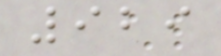929
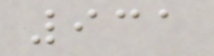931
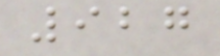927
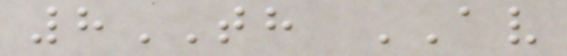8TH AV
